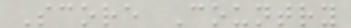Score Country
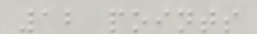12 points
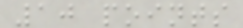10 points
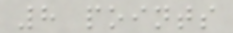8 points
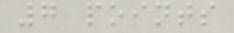7 points
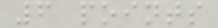6 points
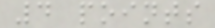4 points
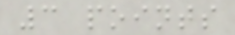3 points
